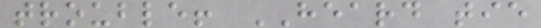trouble! HEARD tie
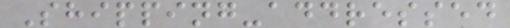Shipping-addressed
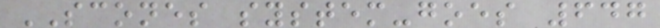SCONES system-goes 647
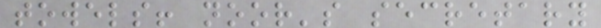towels! noor's secretary
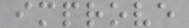improve
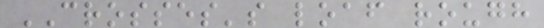CROSSES's loaf rough
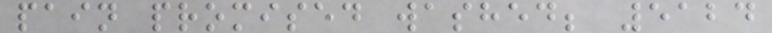pain promised washed; 5124
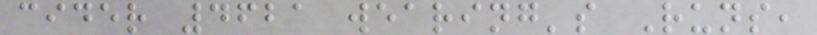cider 4621 wearing's Runs,
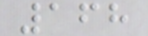168
